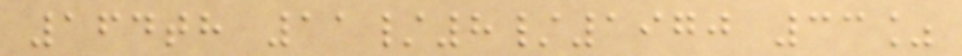164th 11/8/1970 33%
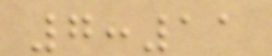7:11
